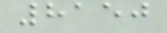8150
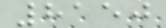8150
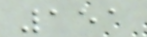151
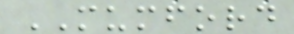MUMFORD
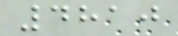4810
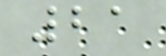21
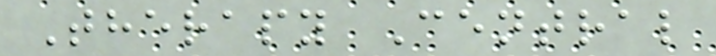Therapy Central
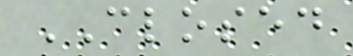CLOSED
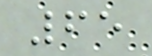65
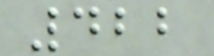422
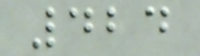424
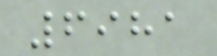6981
